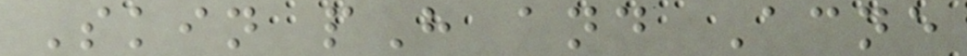Skin pH and Acne
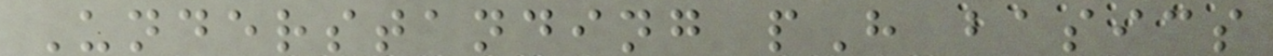Understanding pH basics
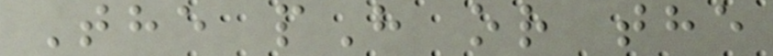The pH or the
